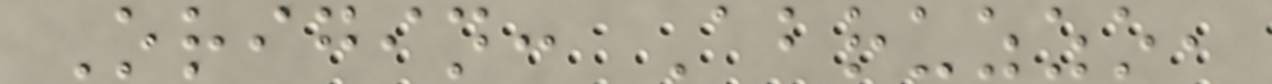Origin: Abruzzo,
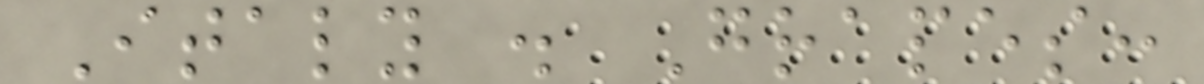Italy . Grapes:
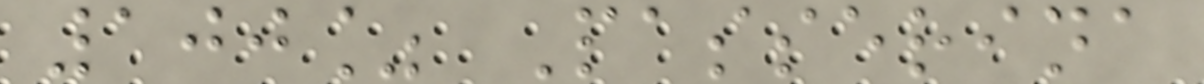100% Passerina
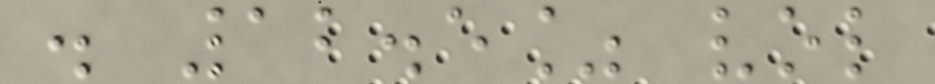. 12.5% vol
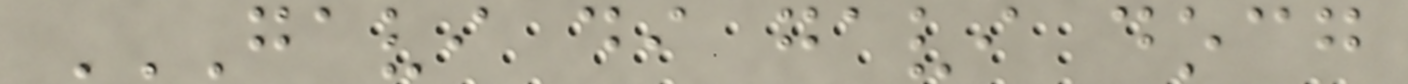GAVI DI GAVI DOCG
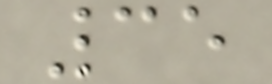35
